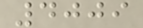4009
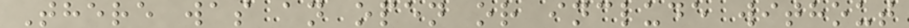There was an open or include without
